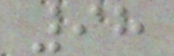98
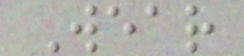Wear
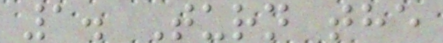1. Turn the
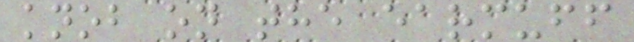knob on the earmuff
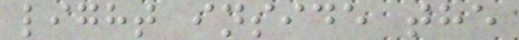light inside the
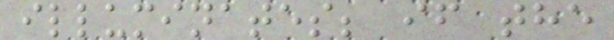illuminates; if the
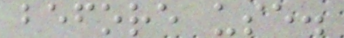before use.
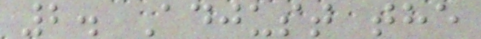2. Adjust the
